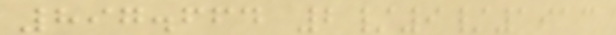897.664 2/9/1913
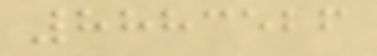8883526
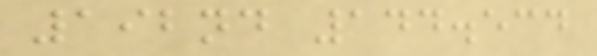192nd 144.534
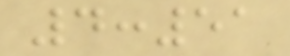4:51
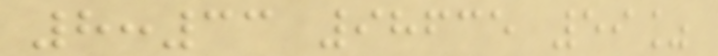8:33 98635 59%
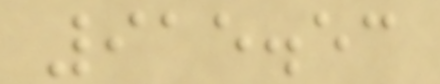915.53
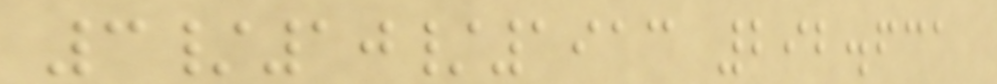3/10/1913 292.631
